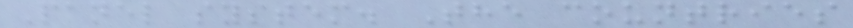Panel system. The countries
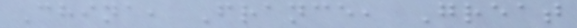China, France, Great
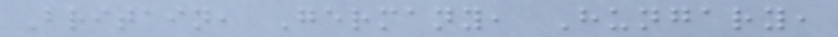Britain, Germany, Hungary,
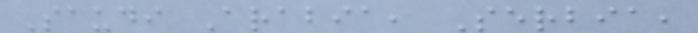Saudi Arabia, Serbia,
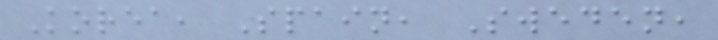Korea, Spain, Sweden,
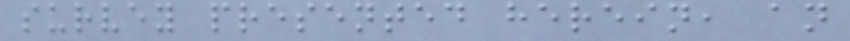survey presented herein, an
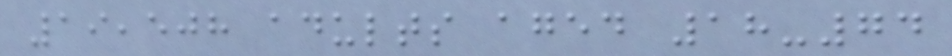19,508 adults aged 18-74
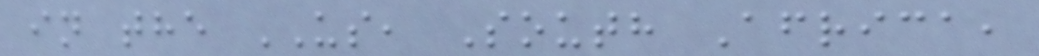in the US, South Africa,
